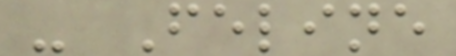- Feline
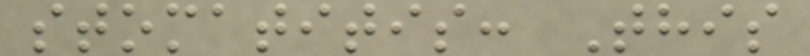stomatitis: This
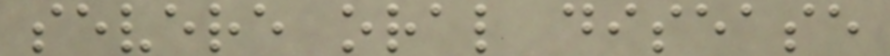severe oral disease
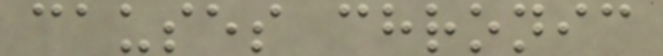causes chronic
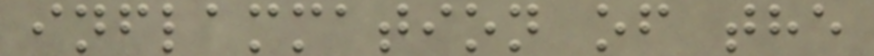inflammation of the
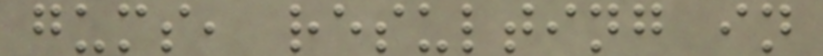gums, resulting in
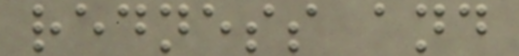redness and
